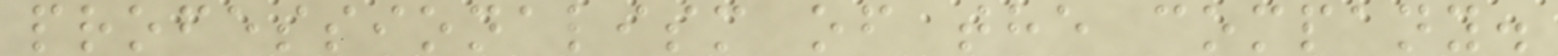professionalism of the company.
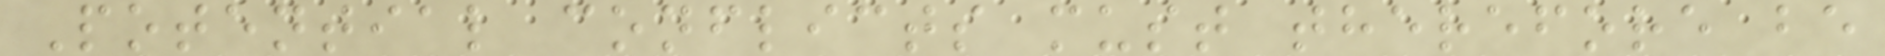Potential conflicts must therefore be
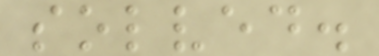solved.
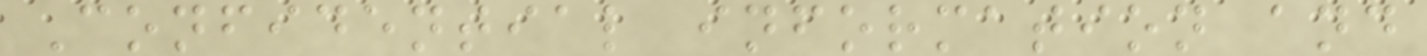Confidential information and
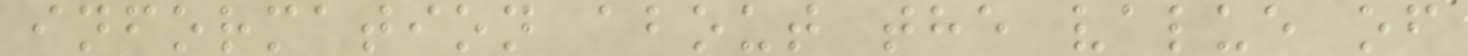information about the value of
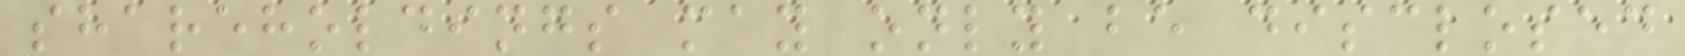shareholdings may only be disclosed
